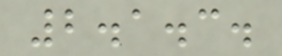2.1.3.
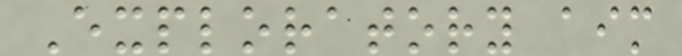Exploratory aim
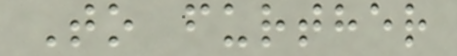To further
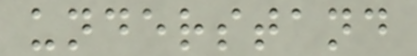understand
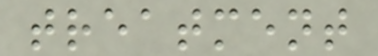treatment
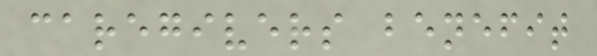caregivers benefit
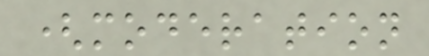(moderation
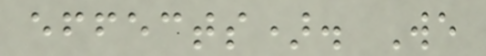effects). We
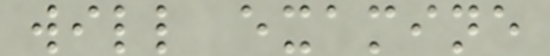will examine
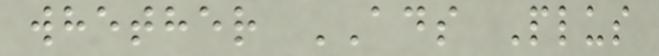whether ADS Plus
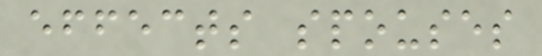effects spouses
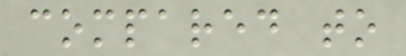compared to
